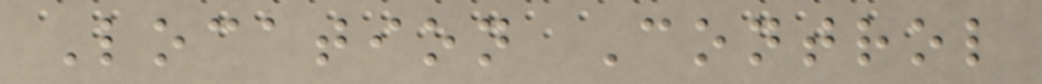Location Control
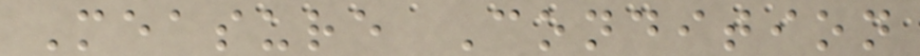Measure Condition
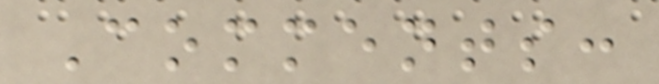Comments:
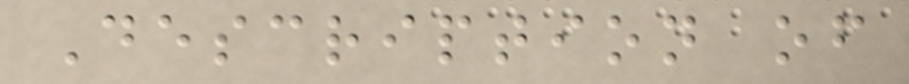Description of
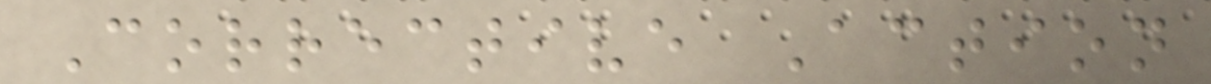Corrective Action
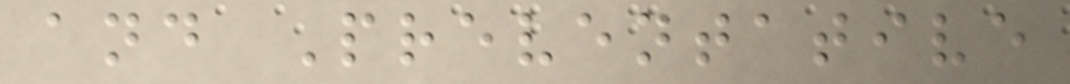and Preventative
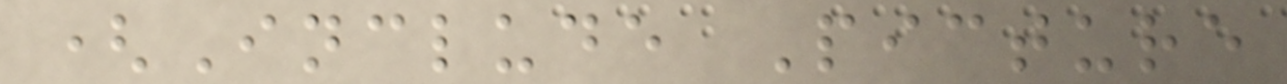(Include Picture
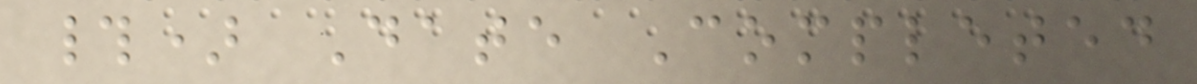#) Date Completed
